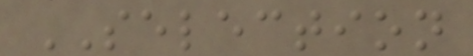SELECTION
